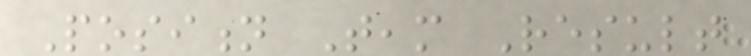Position Team Result
